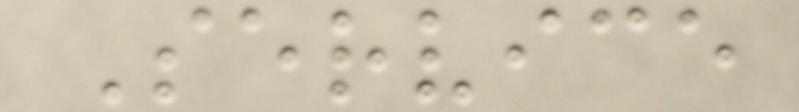Service
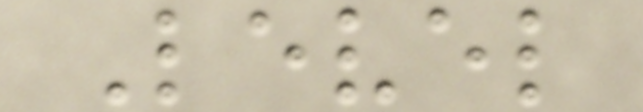Level
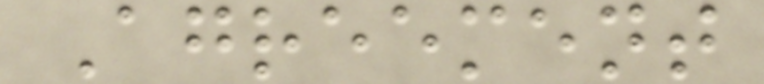Agreement
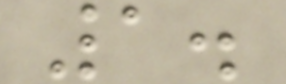1.
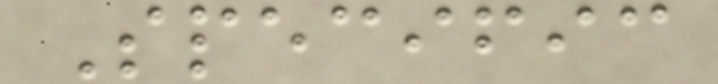Specific
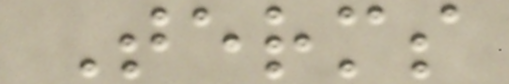Terms
